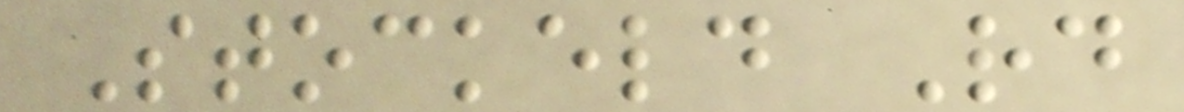Stockeld Rd
